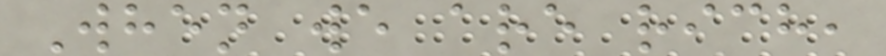When we are rich,
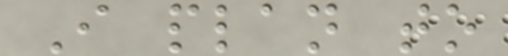I plan to
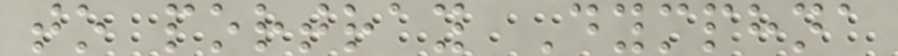to portray Dymphna
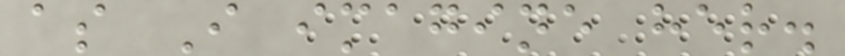as I imagine her.
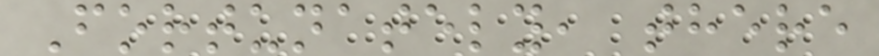Fortunately, there
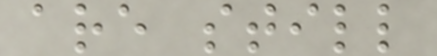are still
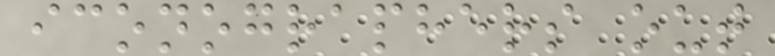iconographers out
